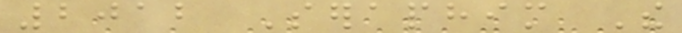2012 Seraphim The
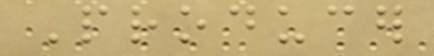Producer
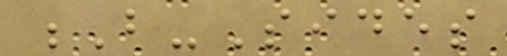B-Sides
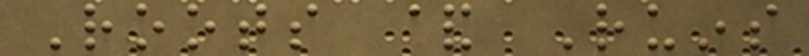Roots & Ruins
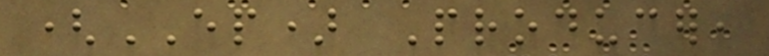(EP) Producer,
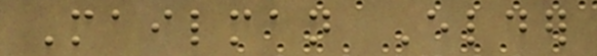Mailman Elder
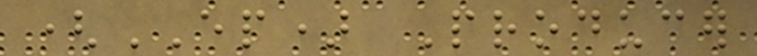(EP) Producer
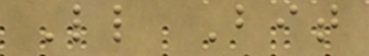Little Bit
